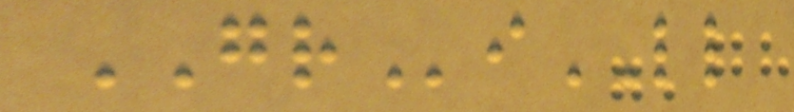GRiLL
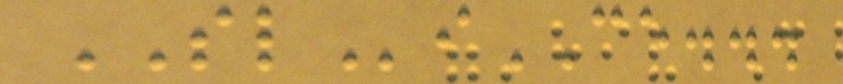SLiCE...
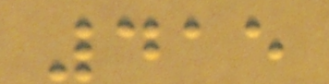415
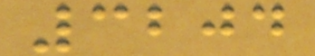3204
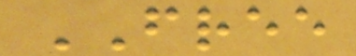FREE
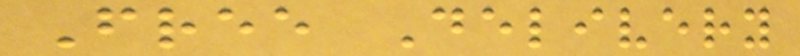Free Delivery
